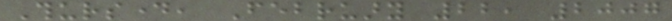Thursday, February 22, 2007
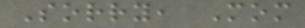Sorry, Mom
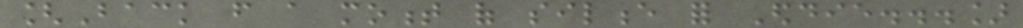[Back from a moment of silence for Eddie...]
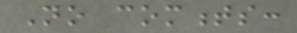No comments:
